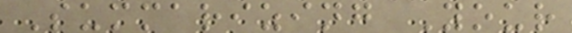Summarizing Your
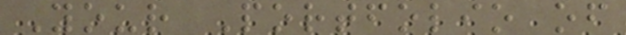Your Portfolio of
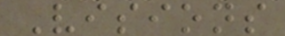Visions
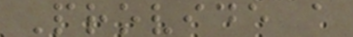Provide a
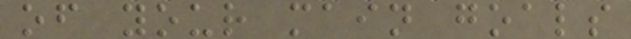of your main goals
